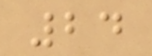24
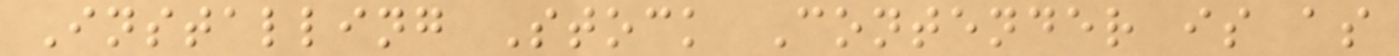Installing Stock Contender is as
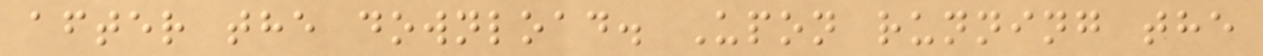after the download. Upon running the
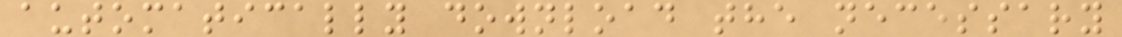automatically download the necessary
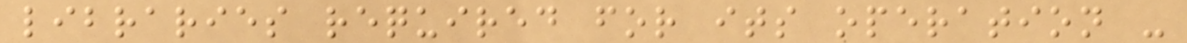libraries required for its operation -
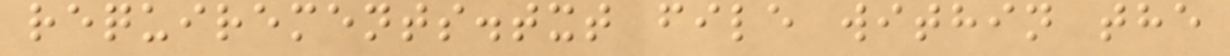requirements.txt file within the
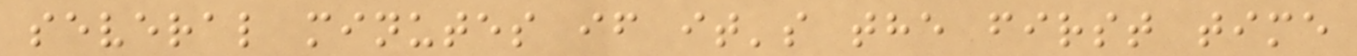several minutes if it's the first time
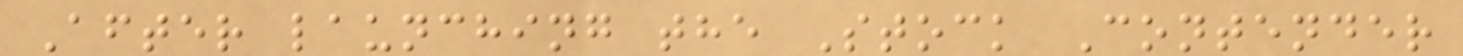After launching the Stock Contender
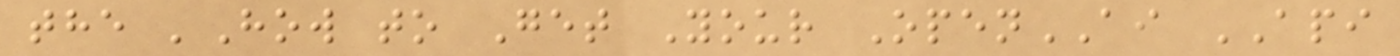the 'How to Get Your OpenAI API
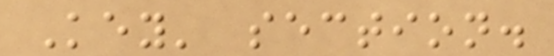Key' section.
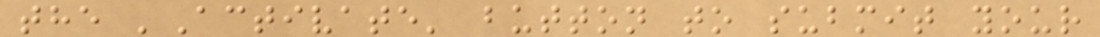the 'Activate' button to submit your
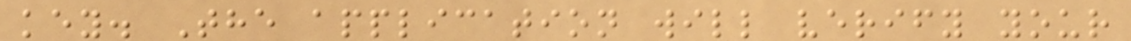key. The application will verify your
